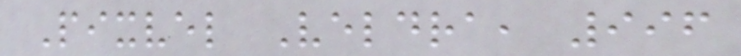Pixvel Veldra, 996
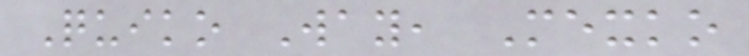Quiko Way, Mexko
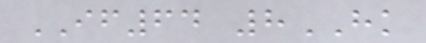IF64 8HK
